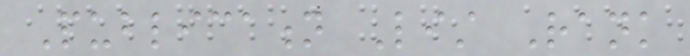Publication List Rank
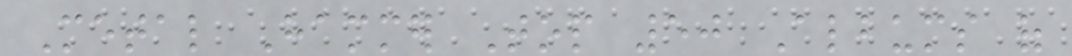Metal Hammer Top 50 Albums of
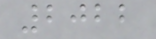2022
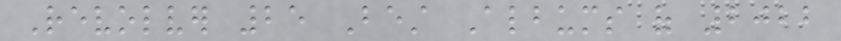Revolver 25 Best Albums of 2022
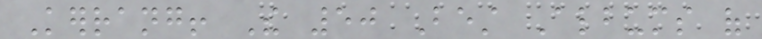Kerrang! The 50 Best Albums of
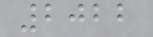2022
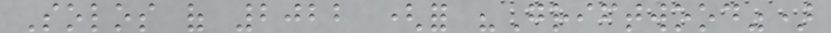Solos of 2022 (for "Griftwood")
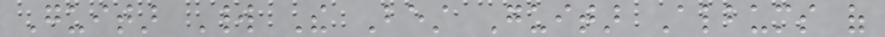Guitar World The Best Guitar Albums of
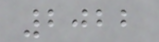2022
